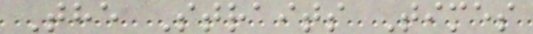The Straits Times
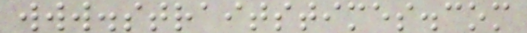www.straitstimes.com
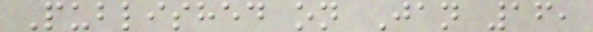Published on Jan 16,
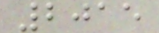2015
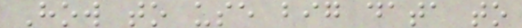How to use big data to
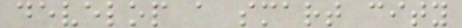develop a smart city
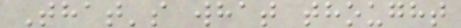That's what thought
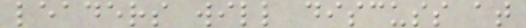leaders will discuss at
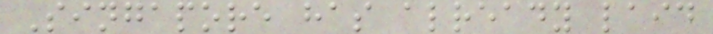Singapore has already laid
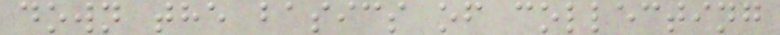down the basics of collecting
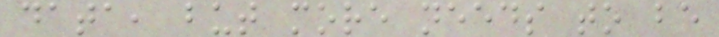data, but more needs to be
